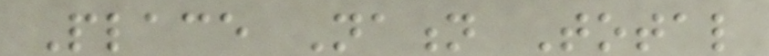Place Nation Total
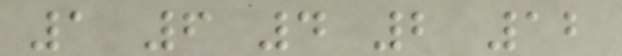1 6 4 2 12
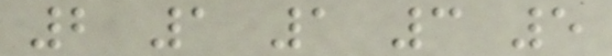2 1 1 3 5
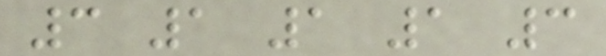3 1 1 1 3
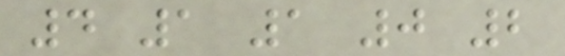4 1 1 0 2
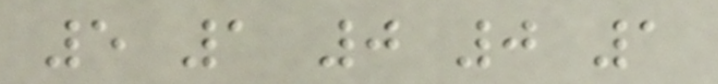5 1 0 0 1
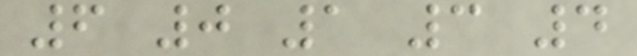6 0 1 3 4
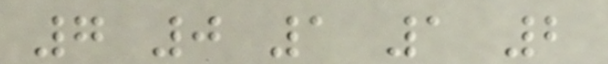7 0 1 1 2
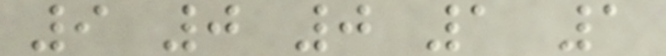9 0 0 1 1
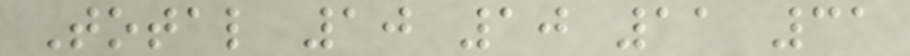Total 10 10 11 31
